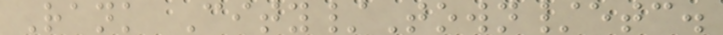Rank City/Town/etc.
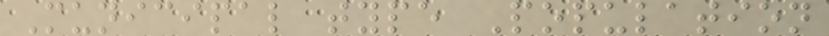Municipal type Population
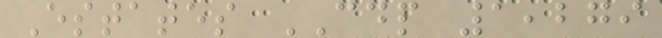Estates CDP 1,279
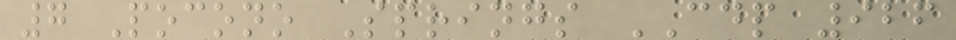7 Pocono Springs CDP 926
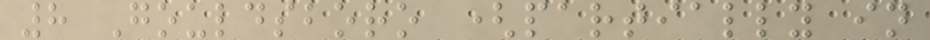8 Gouldsboro (partially in
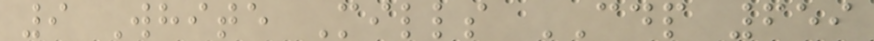9 White Mills CDP 659
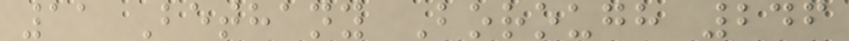11 Bethany Borough 246
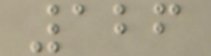126
